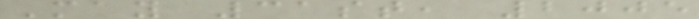May 31st, 2005
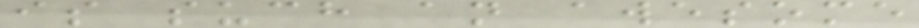is such an awesome
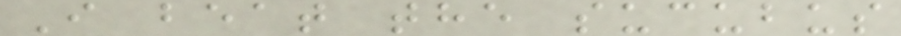I beat the sucubus
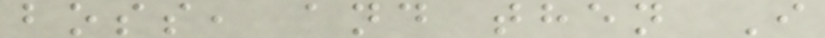boss, and then I
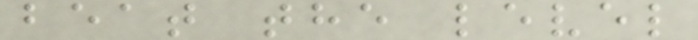beat the level
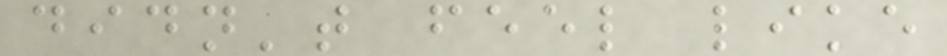didn't feel like
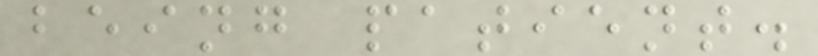being patient.
